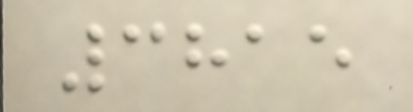3815
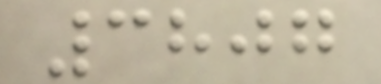3807
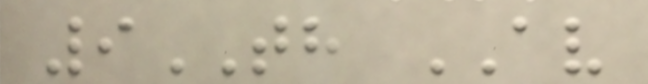9TH AV
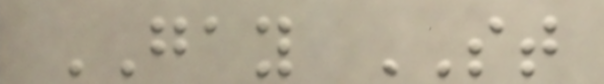GAY ST
